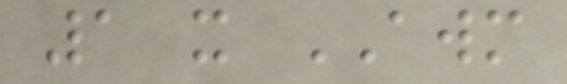1 x AWM
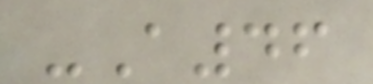-A46
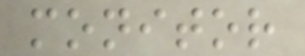monitor
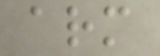arm
